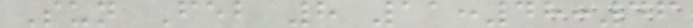Sun Feb 8 11:48:46
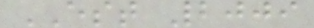EST 2009
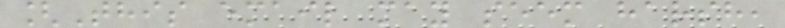[This email may seem harsh,
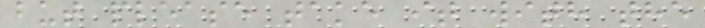but please take it with the
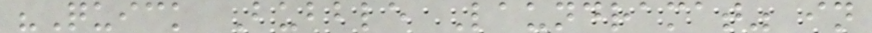"Quick Bubble Laundramat" in
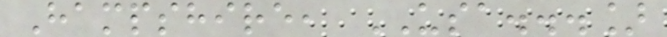Hampshire, USA...]
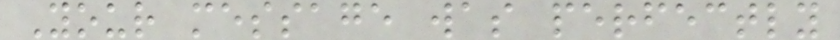Your message was perfectly
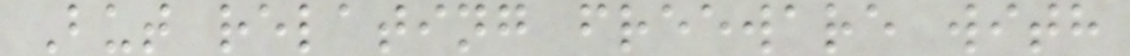But relating freeware with
